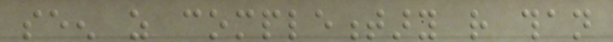seen as complementary rather than
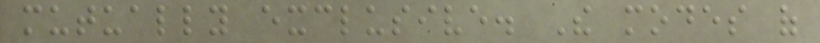mutually exclusive. The modes of
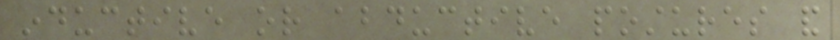inductive or abductive postures and
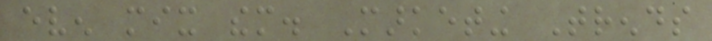even mix them. Marketing Trends
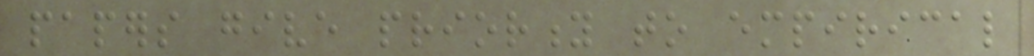papers give priority to empirical
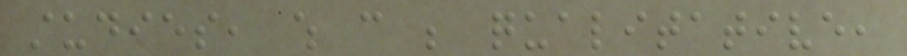studies, which can be qualitative,
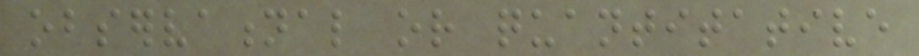observational or quantitative
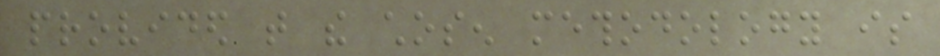provided that the chosen methodology is
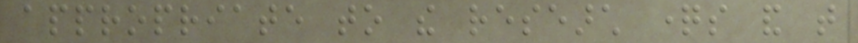appropriate to the research questions and that
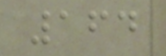164
